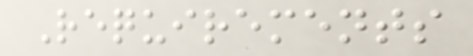Requirements
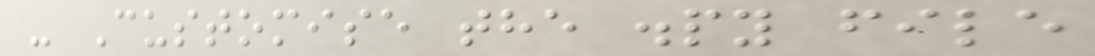- Customise the .py file
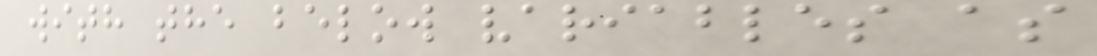with the below variables as
